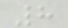8
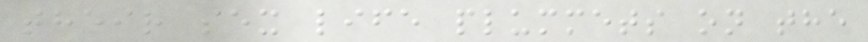their sex life plummets on the
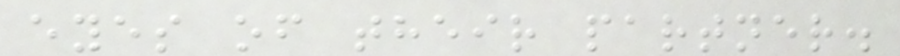eyes of their partner.
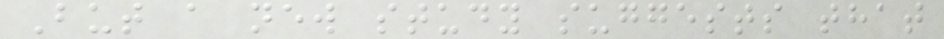But a new study suggests that
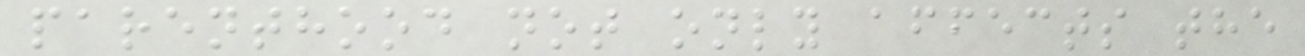parenthood not only affects the
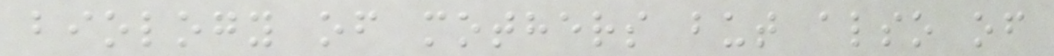biology of mothers but also of
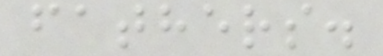fathers.
